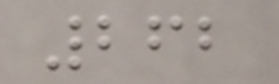262
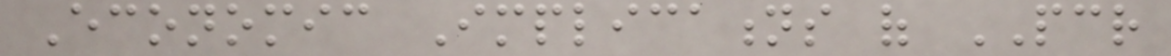Economic Implications of PCR
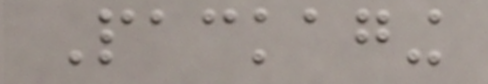Packaging
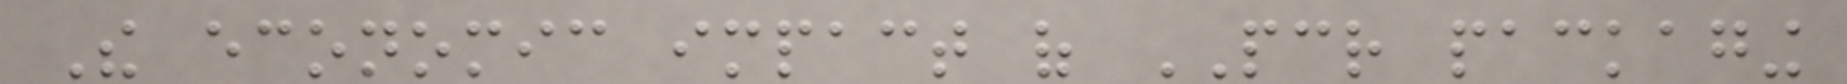The economic impact of PCR packaging
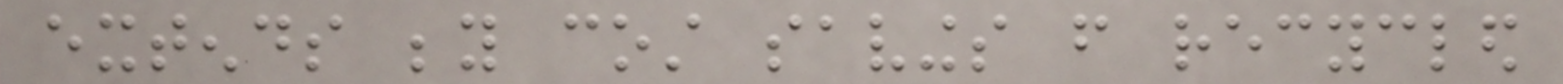extends beyond cost savings from recycled
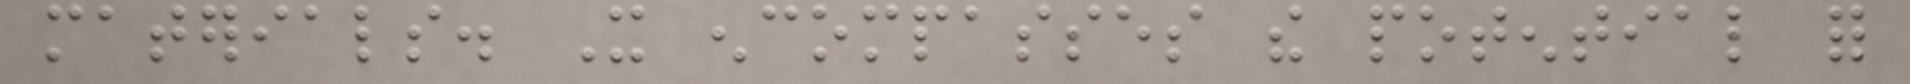materials. It encompasses the potential for
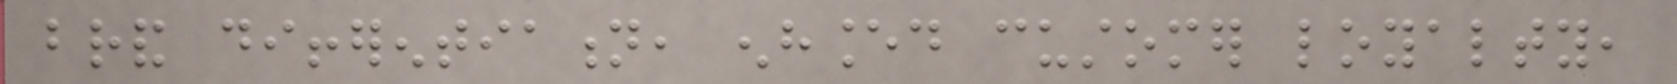brand differentiation, enhanced customer loyalty,
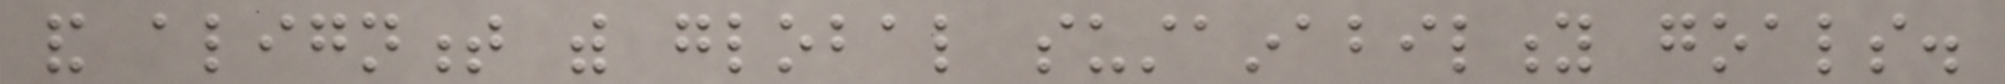and alignment with global sustainability goals.
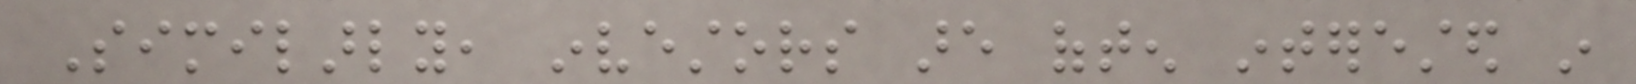Similarly, investors are often interested in
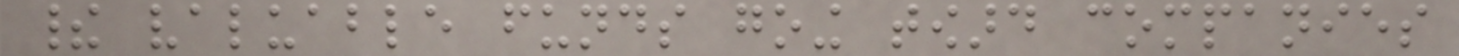their valuable funds going toward companies
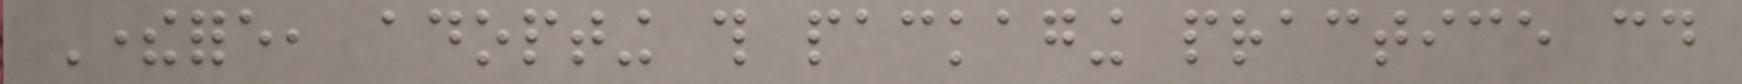Therefore, adopting this packaging practice could
